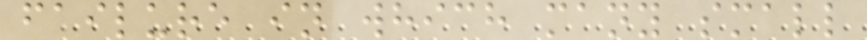failure in which many small
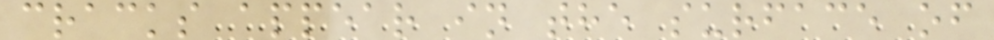cracks appear in the surface of
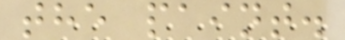the paint.
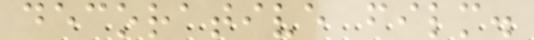decorative film.
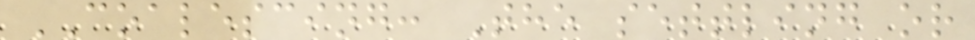COALESCING: The settling or
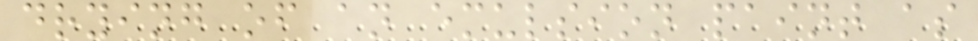drying of an emulsion paint as
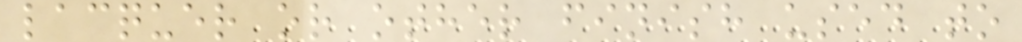lacquer or other finish used to
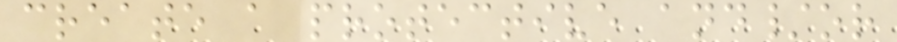create a protective and/or
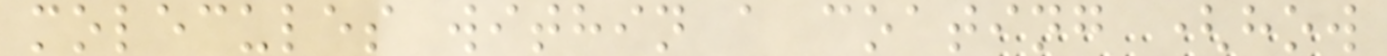molecules within a coating (how
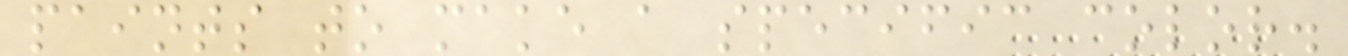paints to make a specific color.
